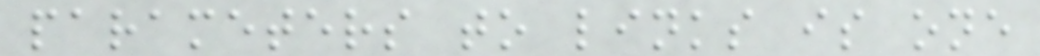parameters to links is one
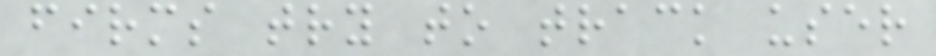firms try to track user
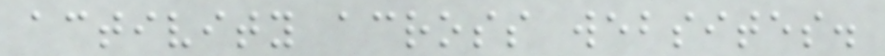activity across websites.
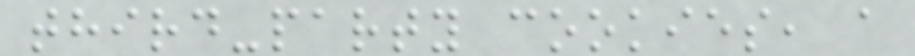third-party cookies, a
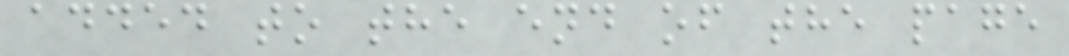added to the end of the page
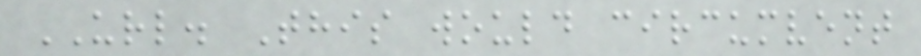URL. This would circumvent
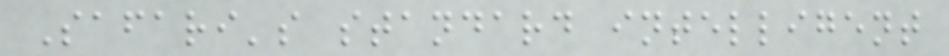Safari's standard intelligent
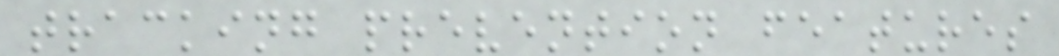tracking prevention features
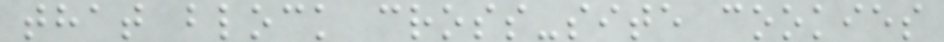that block cross-site cookies
